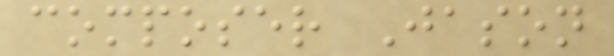composer Jason
